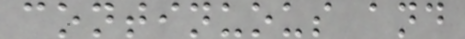continuous and
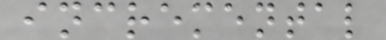incremental
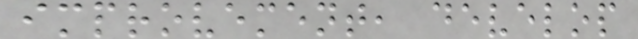improvement, develop
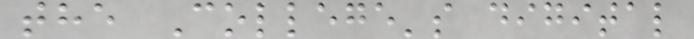the College's digital
